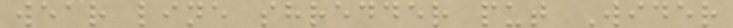wear line shredder put Wider
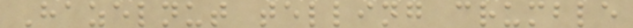Hazelnut telling crumble
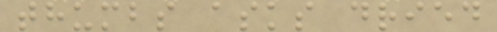thumbs asks dried
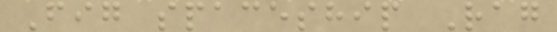Fig spaceship Rag
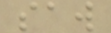saw
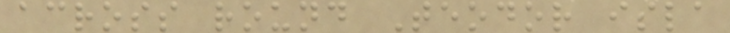across round Teodor isla
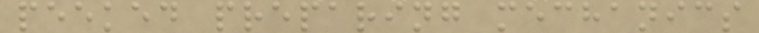peeked preparing mechanics
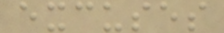excuses
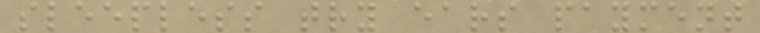sleepless try ears payment
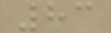83
